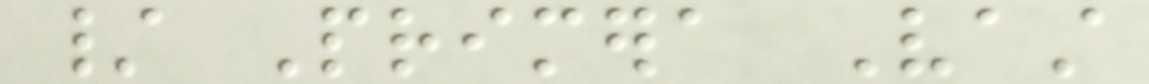/ Primera Vast
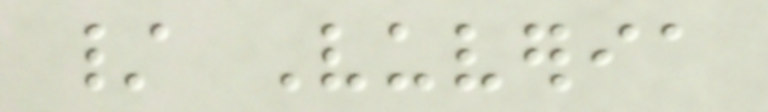/ Vuveria
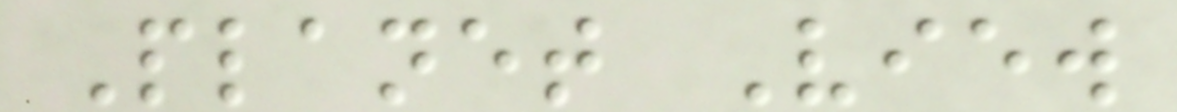Planet View
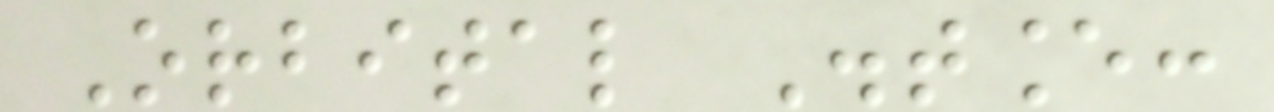Orbital Distance:
